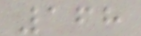168
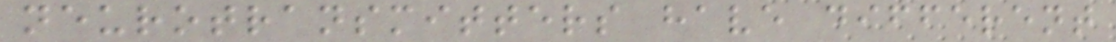neurotransmitters have different
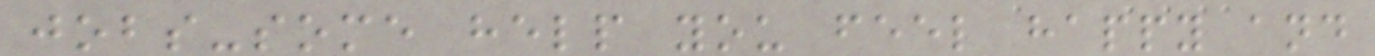jobs-some help you feel happy and
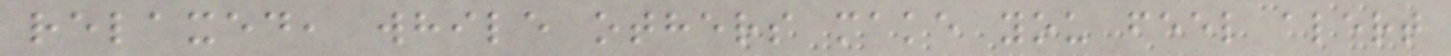relaxed, while others make you feel alert
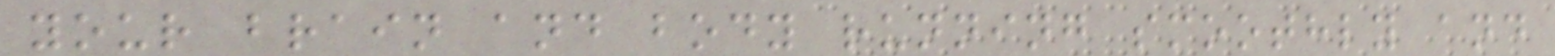your brain and body running smoothly and
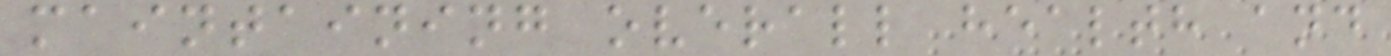maintaining overall health and
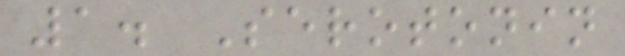1. Serotonin
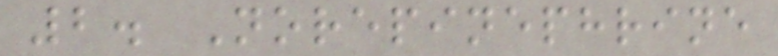2. Norepinephrine
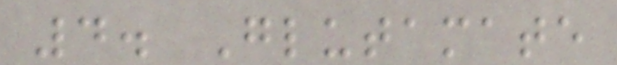4. Glutamate
